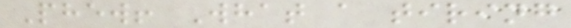Phew! What a tiring
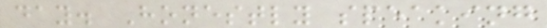day. Honestly speaking
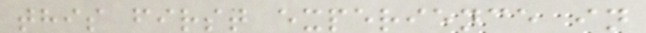this first experience in
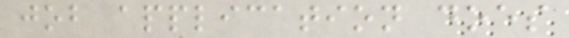job application does
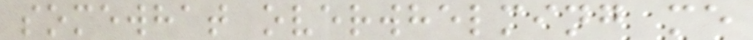somewhat overwhelming me
